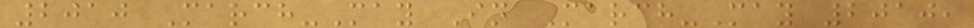2010 March-May In March-May 2010,
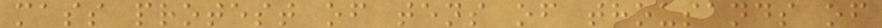mass protest of tens of thousands of
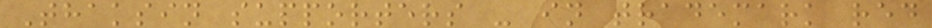Thaksin supporters - in trademark red
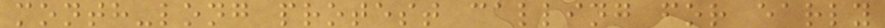month-long protest calling for early
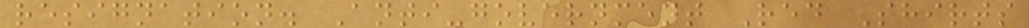resignation. Anti-government Red Shirts
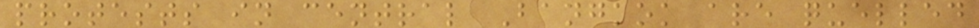protests in central Bangkok are quelled
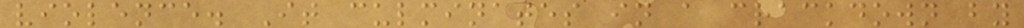violence. It culminates in a crackdown by
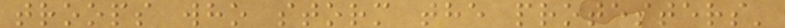troops who storm the protesters'
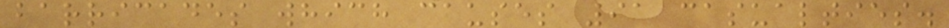barricades which causes 91 casualties.
